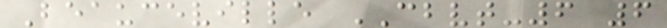Beauceville CBVT-6 6
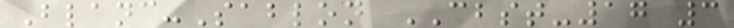Blanc-Sablon CBST-17 3
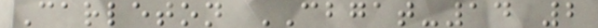Carleton CBGAT-14 2
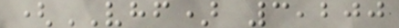(VHF) 3,200
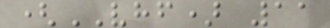(VHF) 11
